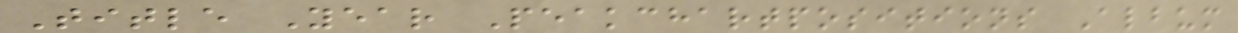Title Year Peakchartpositions Album
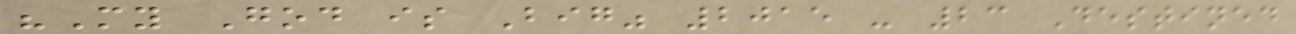"My God is Big" 2015 - 23 Destined
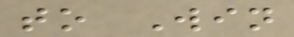to Win
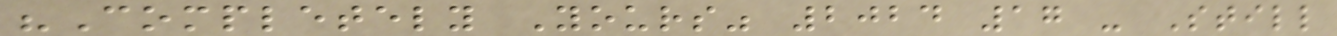"Completely Yours" 2024 17 - Still
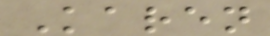Karen
